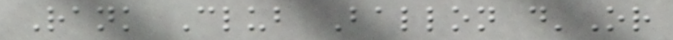Rank Club Ballon d'Or
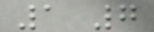1 7
